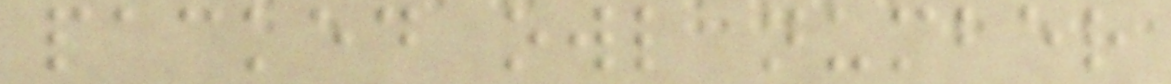packed owl number
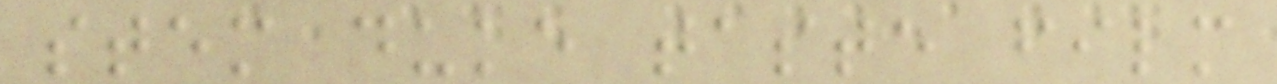stem duke taste film
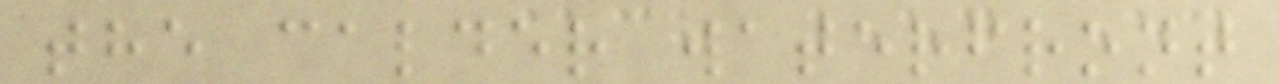the calder waterfront
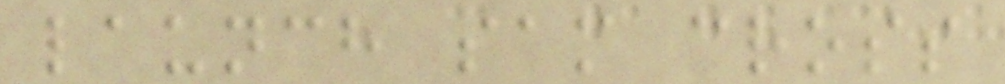launch sam cross
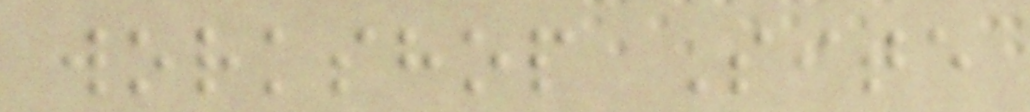workshop Site
